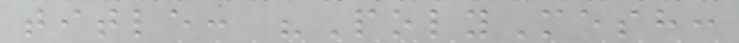title: "PolyMesh:
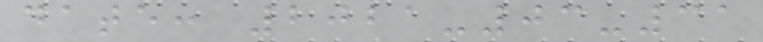date: 2021-03-31
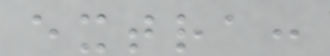extra:
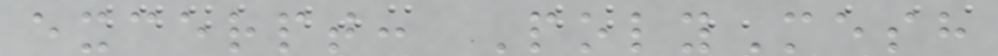excerpt: PolyMesh
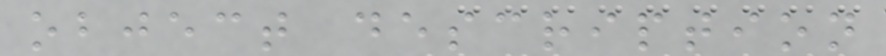object description
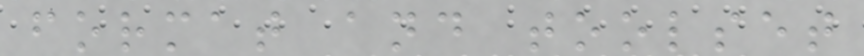format and toolset
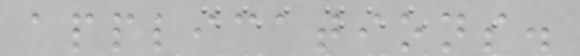applications.
